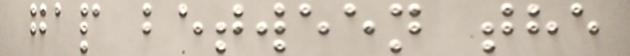gap between the
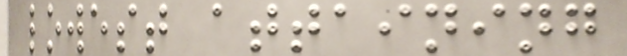lowest attaining
